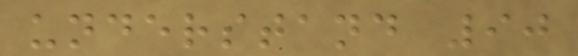understand 90
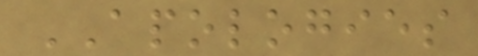APOLOGIES
